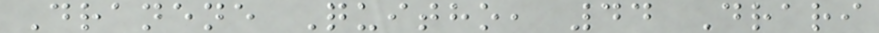Dranene Quitho, 44 Drari
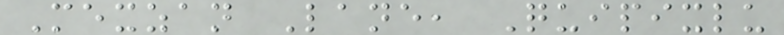Mexzan Lane, Quipixlu
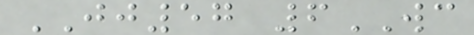JJ57 6WC
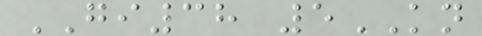GI38 5KN
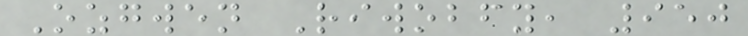Ozgwen Riwobfy, 950
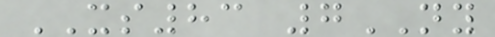XS83 7NY
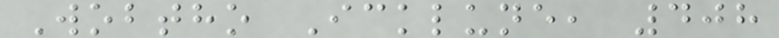Wobtho Icklune, 408
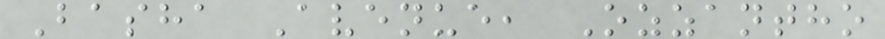Basha Avenue, Ozzantho
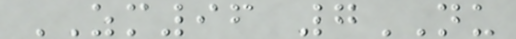ZM96 7NU
